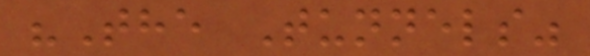"The Tunnels"
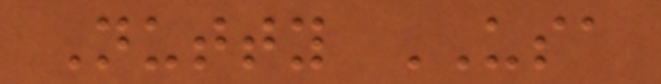Nutty USA
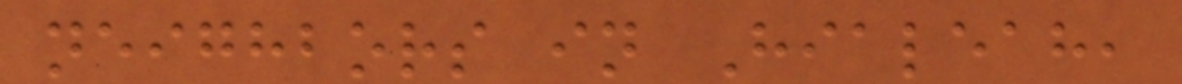neighbors in Hialeah,
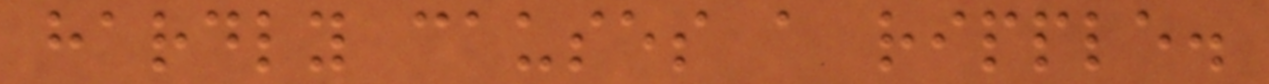hardly causes a ripple.
